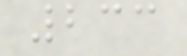233
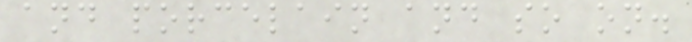and porcelain and so on.
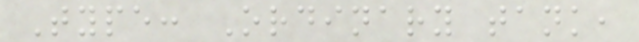Type: Ordinary tank,
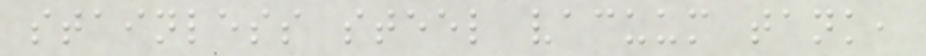stainless steel vacuum tank,
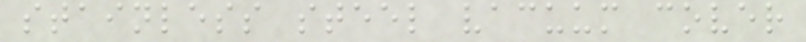stainless steel vacuum cover
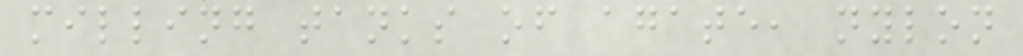milling tanks of agate, nylon
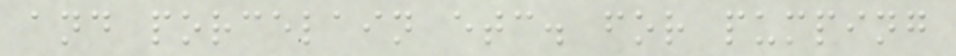and porcelain etc. for pumping
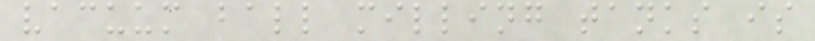vacuum ball milling tanks is
